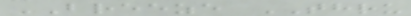BREEZE THRU
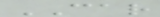CAR
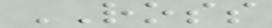ROSS
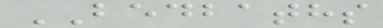BEDBATHS
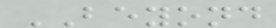BEYOND
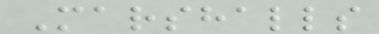Marshalls
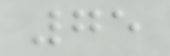75
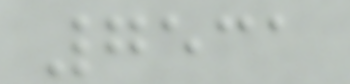7531
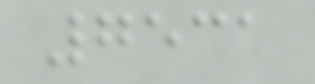7531
